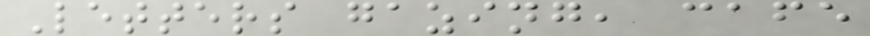Letters gazing, cafe
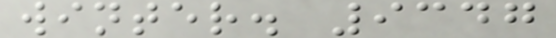winter. 9347
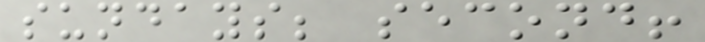sundays; second!
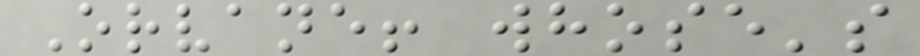Orvane! whose's
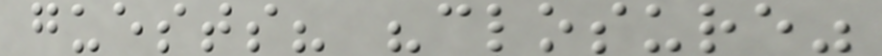guests? "closure"
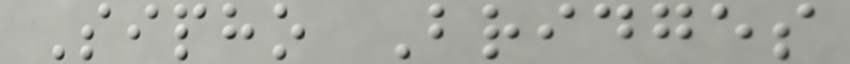Sipho Bridges
